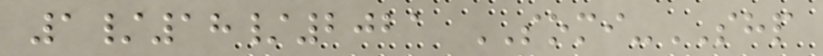1/18/2021 SOMI-SHP
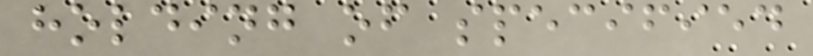holding of specified
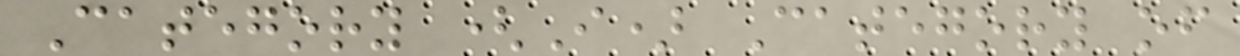Category (I) Category of
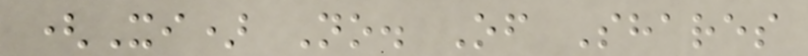(Xi) No. Of Shares
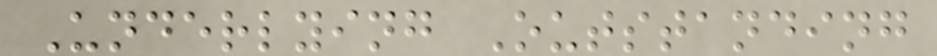Underlying Outstanding
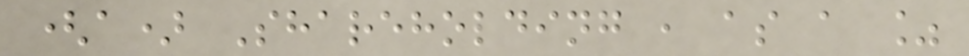(a) Shareholding , as a %
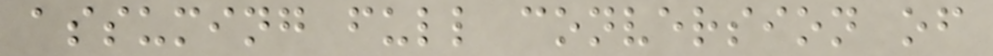assuming full conversion of
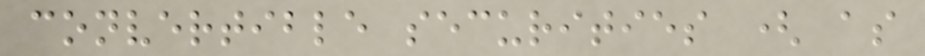convertible securities ( as
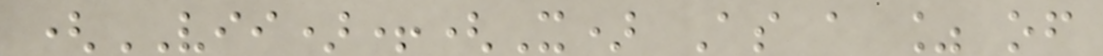(VII)+(X) As a % of
